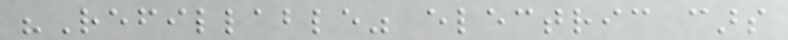"Refillable" electric cars
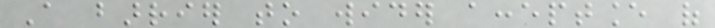A barrier to wider acceptance of
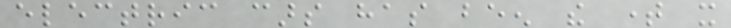electric cars has been the time it
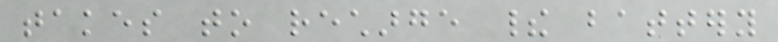takes to recharge their battery
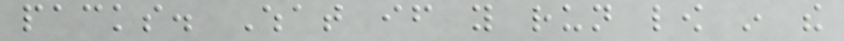packs. What if you run low in the
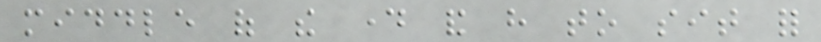middle of the day and have to sit for
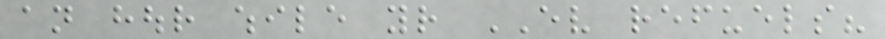an hour while your EV refuels?
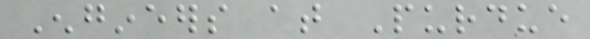Engineers at Purdue
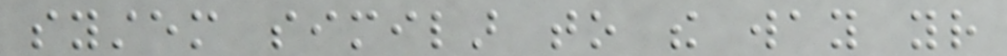system similar to the way your
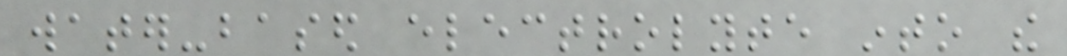water-based electrolyte into the
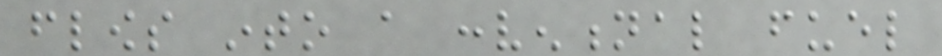flows into a conventional fuel
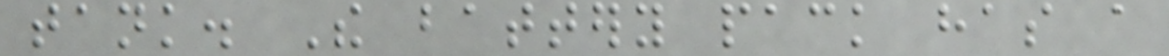tank. The battery pack has a
